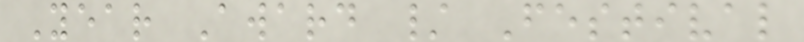Year Award / Festival
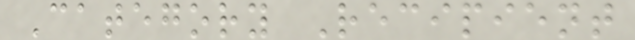Category Recipient
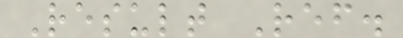Result Ref.
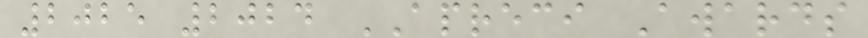2025 2024 APRECI Awards
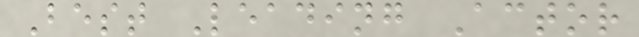Best Leading Actor
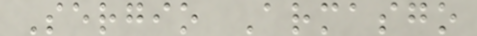Sergio Armasgo
